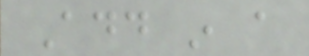Add in a
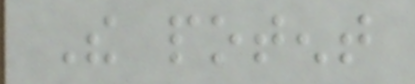The potent
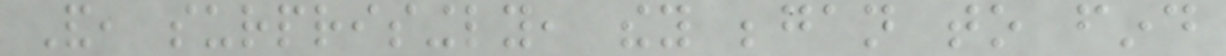And, surprisingly, they began to find
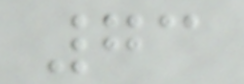73
